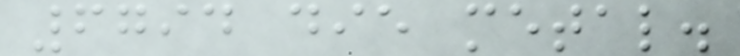6794 die metal.
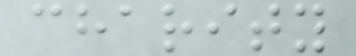charity
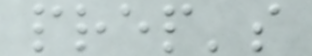prep's
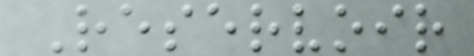Reservoir
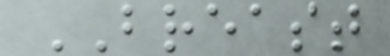BREAST
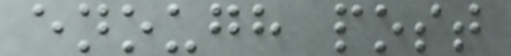enough post
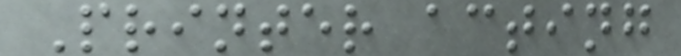Printer acting
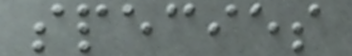species
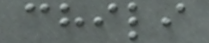chili
